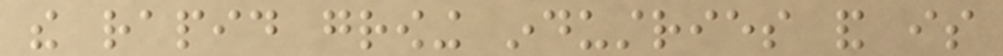the rapid growing industries and is
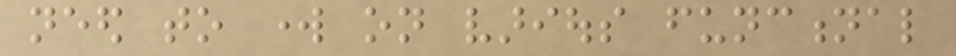need to work on various functional
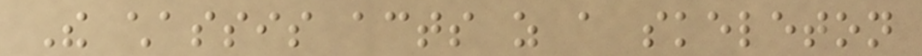The chassis acts as a skeleton
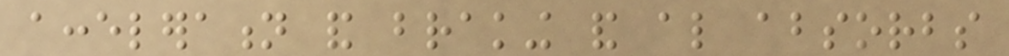acceleration and braking and also absorbs
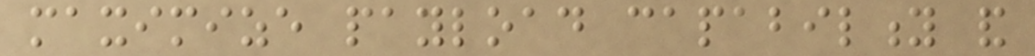maximize payload capability and
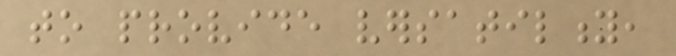to provide versatility,
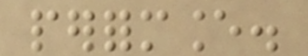performance.
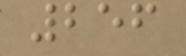256
